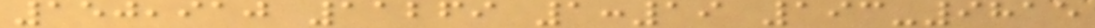150,910 11269 1:19 193-9815
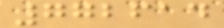772614
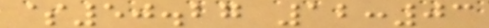$50.27 12:03
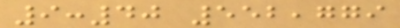9:40 552,779
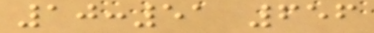10:51 656
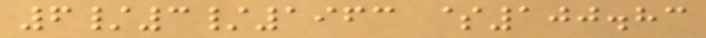6/3/1963 $100.83
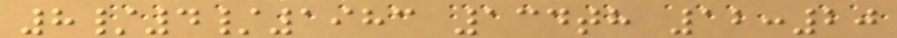8/4/1983 134th 12:20
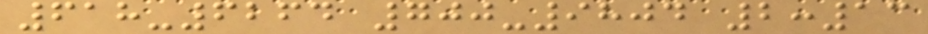618-6264 700-9804 2:13
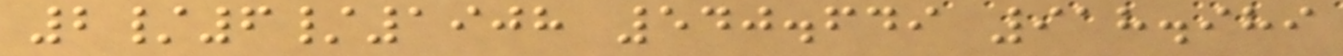2/6/1908 540.649 918.989
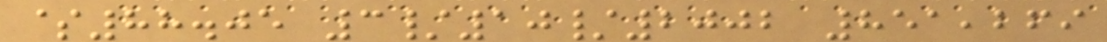$88.05 3/10/2002 851,269
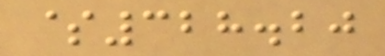$328.20
